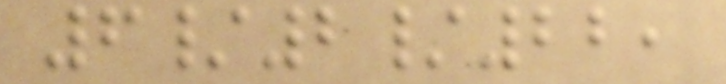6/2/22,
